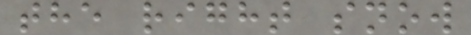the right snow
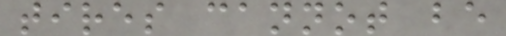tires cannot be
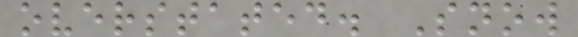overstated. Snow
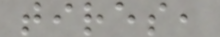tires,
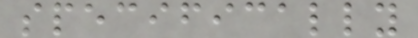specifically
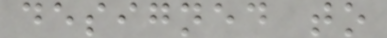designed to
